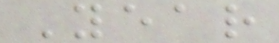Year
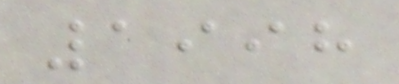1998
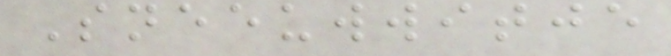Sneeuwwitje
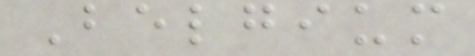Belgium
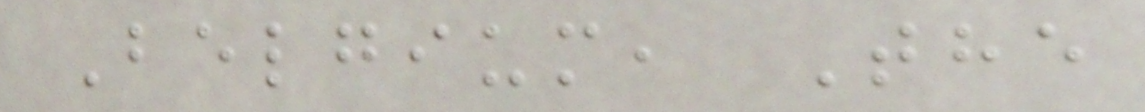Belgium, The
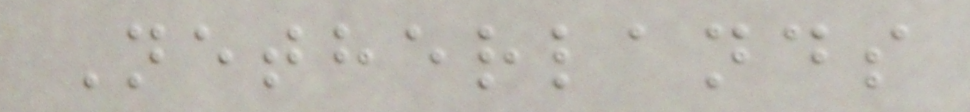Netherlands
